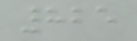825
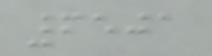6501
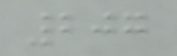207
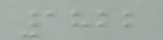1822
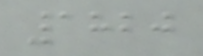1820
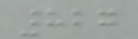827
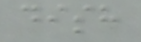dish
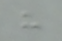h
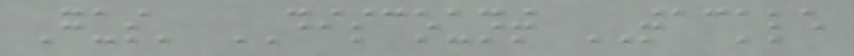Gus' DISCOUNT TACKLE
